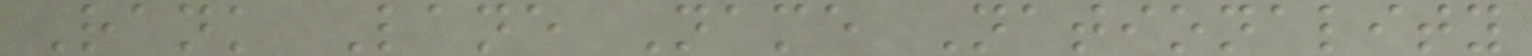Rank Lane Name Nationality
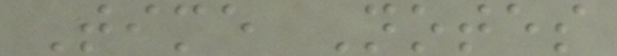Time Notes
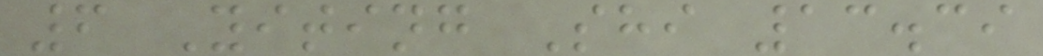6 Yiting Shi 13.39
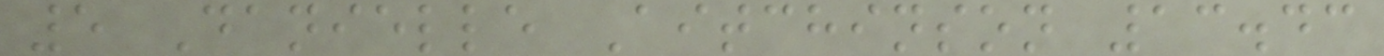5 Danielle Aitchinson 13.43
